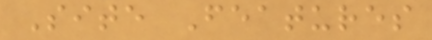Site Features
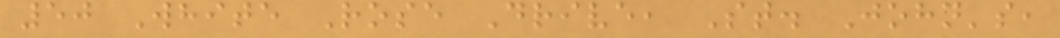50 White Rose Drive, St. John's,
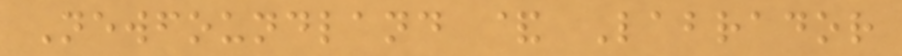Newfoundland & Labrador
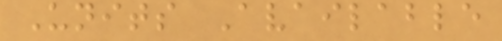Units Available
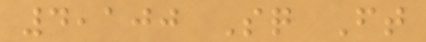4,100 Sq Ft
